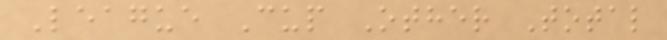League Cup Other Total
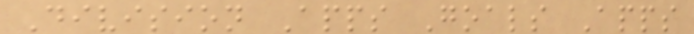Division Apps Goals Apps
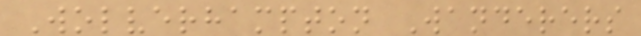Wolverhampton Wanderers
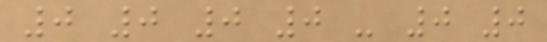0 0 0 0 - 0 0
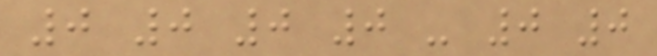0 0 0 0 - 0 0
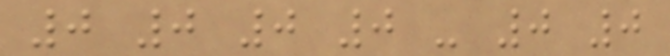0 0 0 0 - 0 0
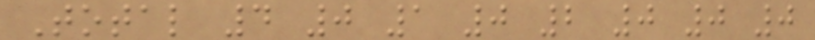Total 4 0 1 0 2 0 0 0
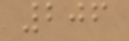206
